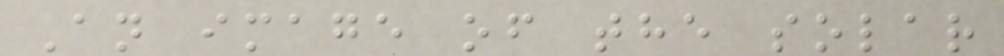An image of the solar
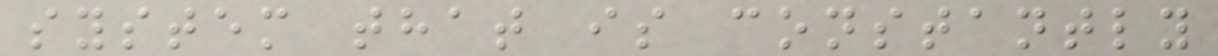system that is constantly
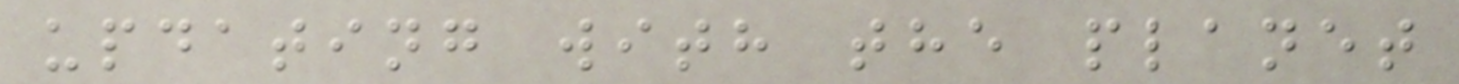updating with the planet
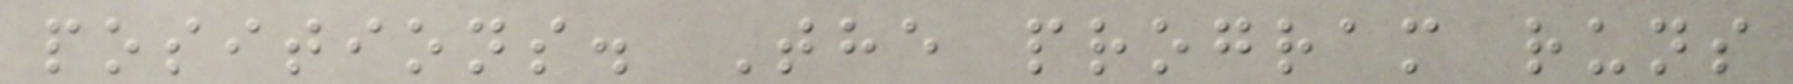positions. The program runs
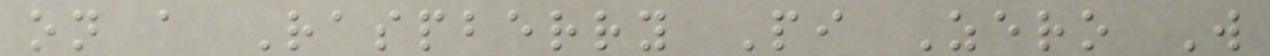on a Raspberry Pi Zero W
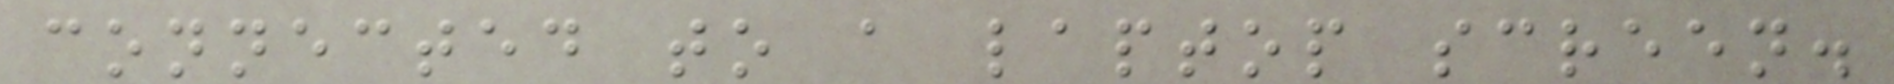connected to a laptop screen.
